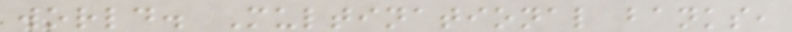world. Multinational banks,
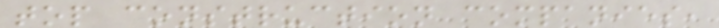top construction companies,
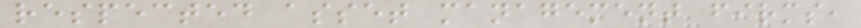respected asset management firms,
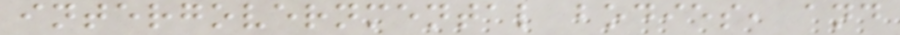intergovernmental bodies, and
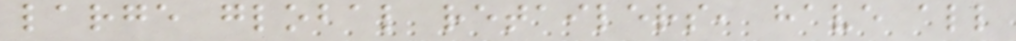large global retailers, have all
